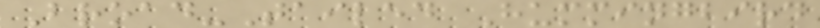Broad-Tailed Hummingbird
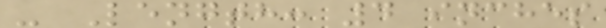- Length: 4 inches
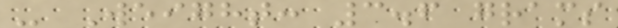- Weight: 3.6 grams
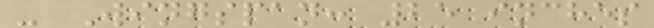- Wingspan: 25 inches
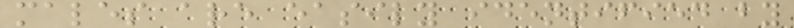males are easily identified by
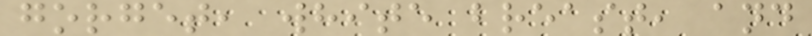gorget, white breast, and
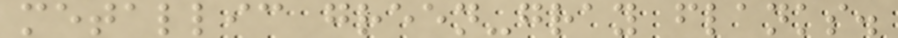metallic green-gray flanks.
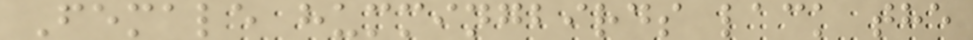Female hummingbirds lack the
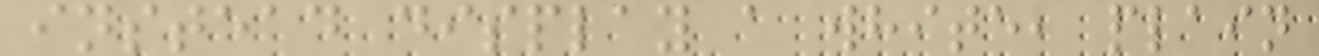instead display a white, plain
